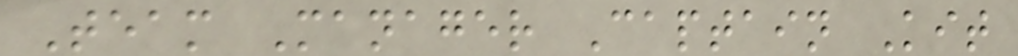Team Manager Captain Kit
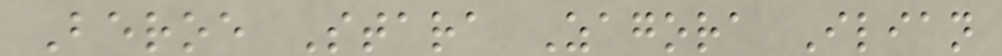Beroe Stara Zagora Ilian
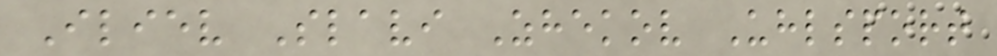Iliev Slavi Zhekov Uhlsport
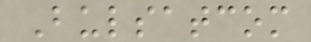Bulsatcom
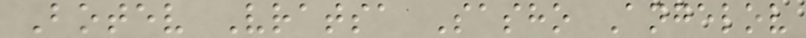Botev Vratsa Sasho Angelov
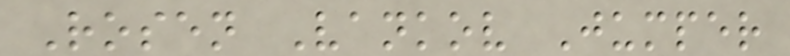Rosen Vankov Jumper
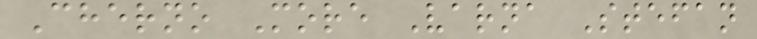Cherno More Varna Stefan
